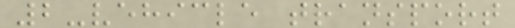2-vehicle transport
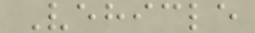Vehicle
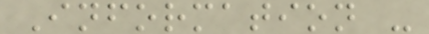Information -
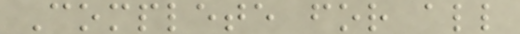Complete for all
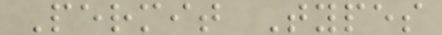Permit Types
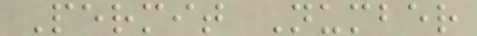Permit Number
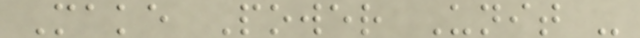Make Power Unit -
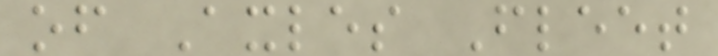of Axles Fleet
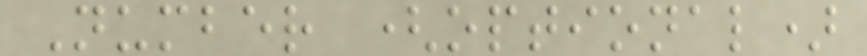Number (optional)
